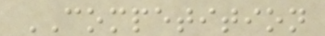COMPETITION
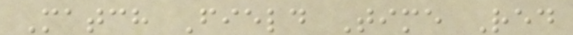Match Field Time Red
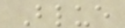Blue
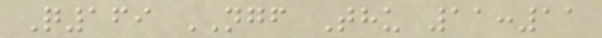Q169 NGF Thu 11:11
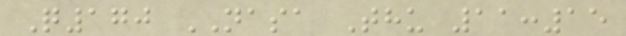Q170 NASA Thu 11:15
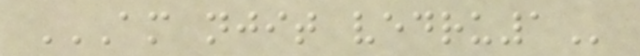AM NJIT VEDRU1
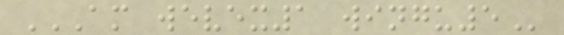AM WEVEX1 WINGU5
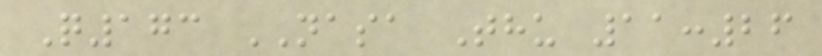Q173 NASA Thu 11:26
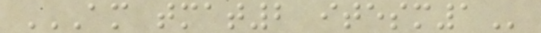AM TMAT2 ITESM1
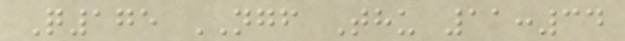Q175 NGF Thu 11:34
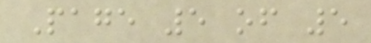Page 5 of 5
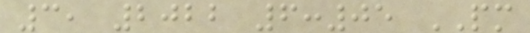3, 2022 6:05 PM
